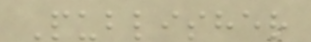Publisher
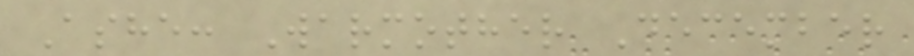Ashe: Warmother December
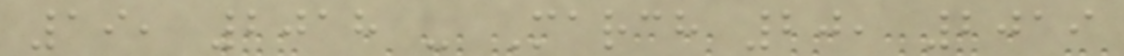19, 2018 - March 20, 2019
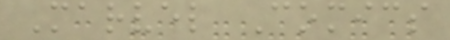Marvel Comics
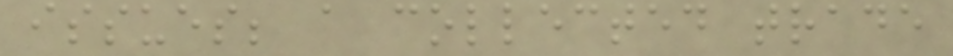issues; a collected trade
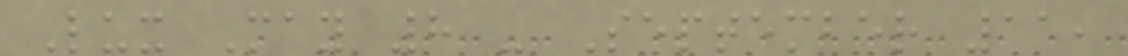Lux May 8 - September 11,
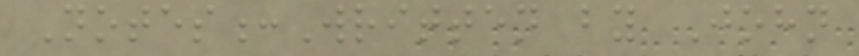Notes:Written by John
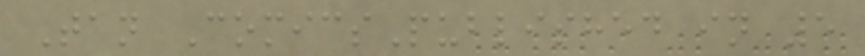Tan ComicsPublished in 5
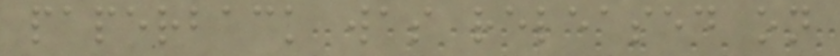paperback was released on
